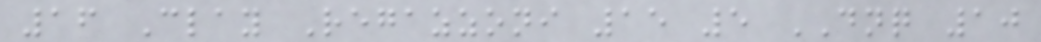16 Clay Regazzoni 15 5 DNQ 10
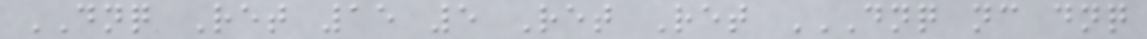DNQ Ret 15 5 Ret Ret DNQ NC DNQ
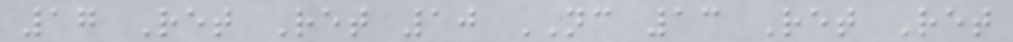17 Ret Ret 10 NC 13 Ret Ret
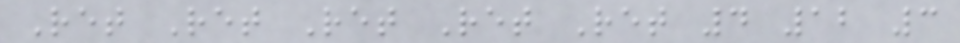Ret Ret Ret Ret Ret 4 12 3
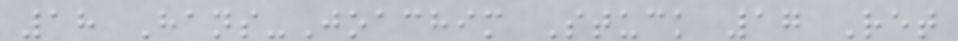18 Hans-Joachim Stuck 17 Ret
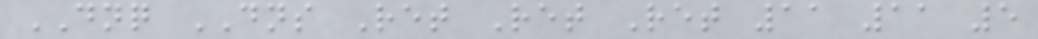DNQ DNS Ret Ret Ret 11 11 5
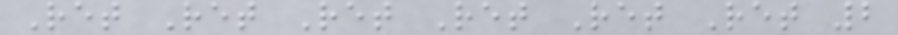Ret Ret Ret Ret Ret Ret 2
